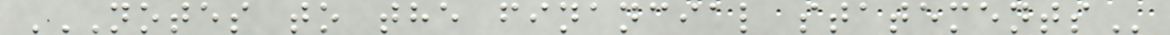NOTES TO THE FINANCIAL STATEMENTS
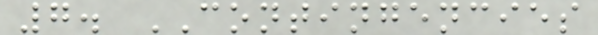7. CONTINGENCIES
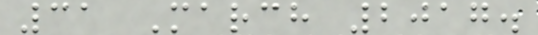31 March 2017.
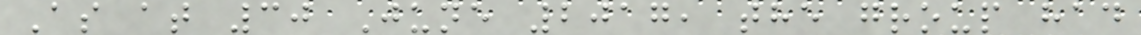As at 30 June 2017, the group had
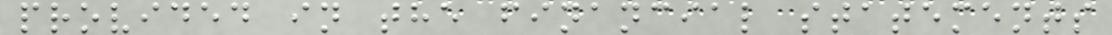provided in the financial statements
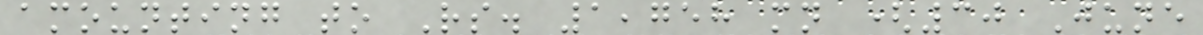amounting to Rs. 1,758 mn (30 June
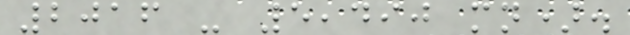2016 - 5,490 mn).
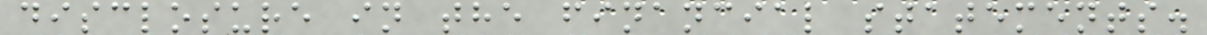disclosure in the financial statements.
